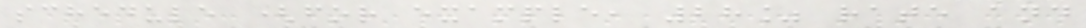schedule (for example, 28% rate and
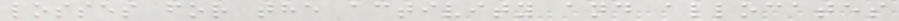losses for the activity and allocates
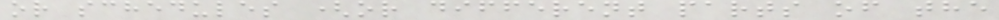or schedules (or different parts of the
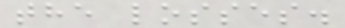the losses.
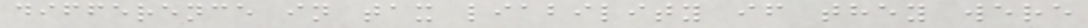difference in tax liability if they were
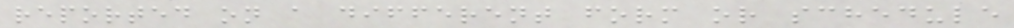reported on a different form or schedule
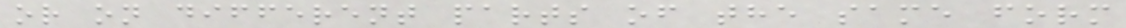or on different parts of the same form
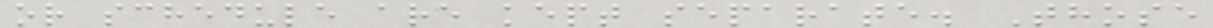or schedule are kept separate. Those
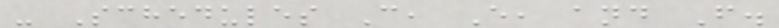- Schedules C, E, and F.
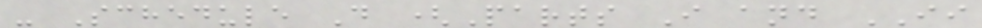- Schedule D (Parts I and II
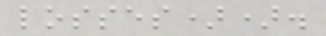losses)).
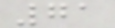71
